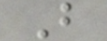B
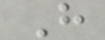H
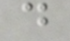d
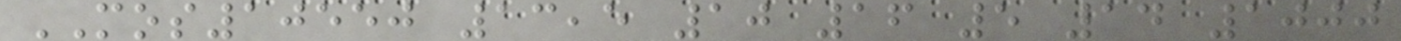MOS10550 13,5 10 16 5 14 1000
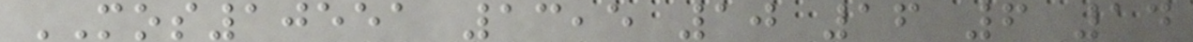MOS10551 13,5 10 16 6 14
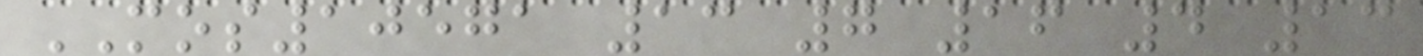MOS10571 13 7 16 4 13
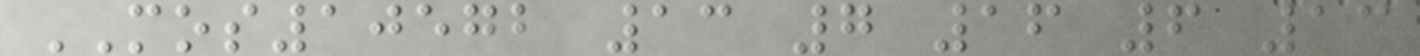MOS10572 13 7 16 6 13
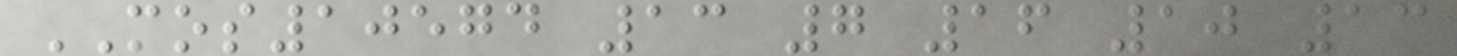MOS10574 13 7 16 10 13
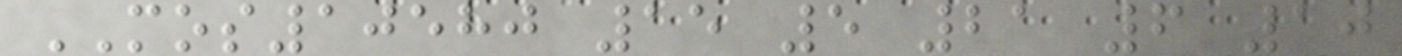MOS10580 15 5 21 6 10
